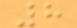8
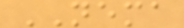NEMA
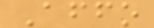Affo
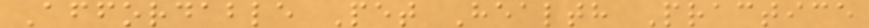Affordable Pet Health Practice
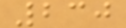230
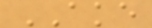AKE
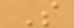S
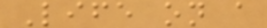Life on a
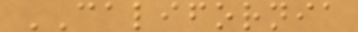CALIFORNIA
